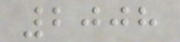2008
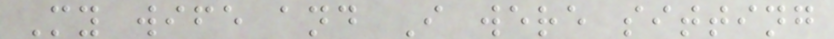My wife and I were sitting
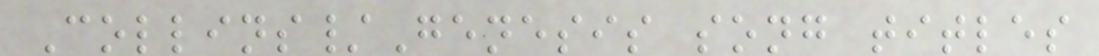Collins/Genesis song titles
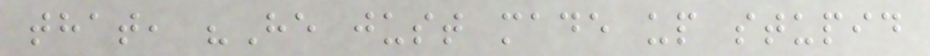that, "He just made up stupid
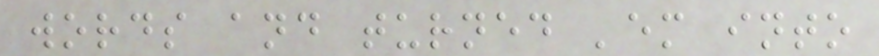words and turned 'em into
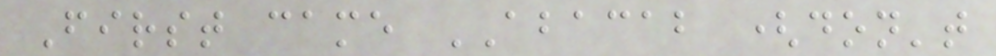First came ABACAB (don't
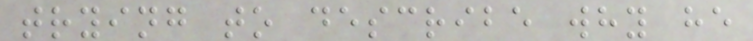trying to describe why he
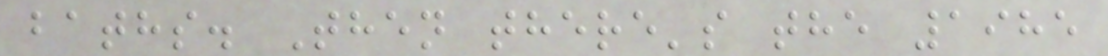baths. Then there's the 1985
